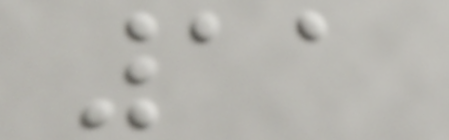11
